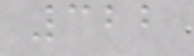322
